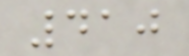410
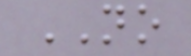NO
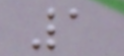1
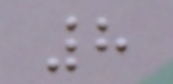8
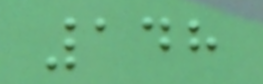148
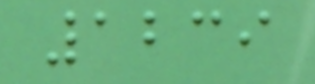1239
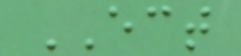ECT
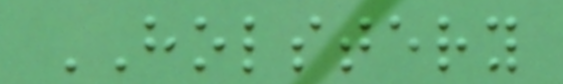HOLSTERY
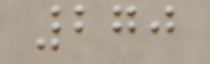270
